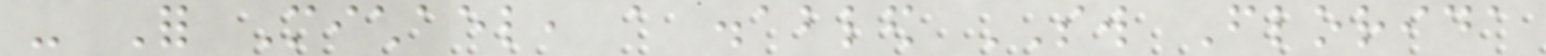- For Michael, a disabled SW Florida
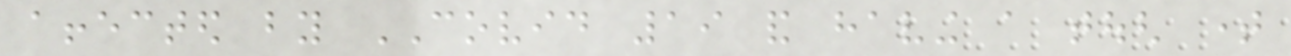affected by COVID 19 and having a tough time
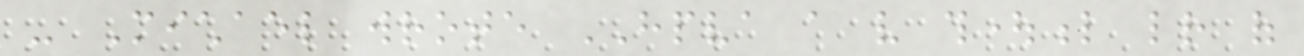- Michael wrote HPVA a very thoughtful letter of
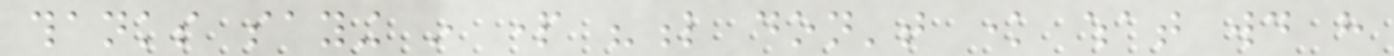thanks saying in part "l don't know what would have
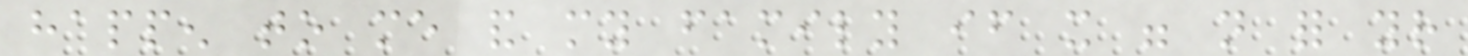happen to me and my family if it were not for your
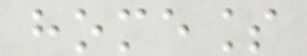homeless
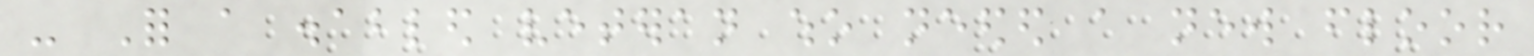- For a disabled veteran who needed a new floor
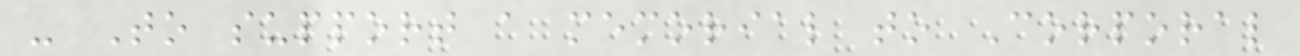- To support a memorial to Corporal
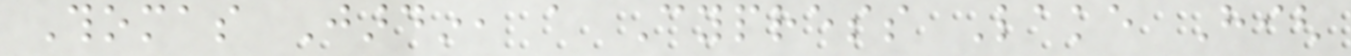Thomas Jardin, a Cypress Lake High
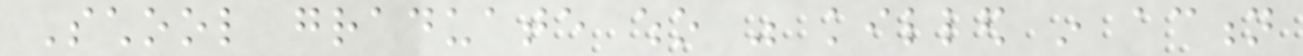School graduate who was killed in action
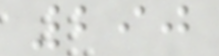290
